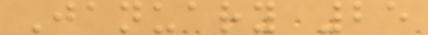January 25
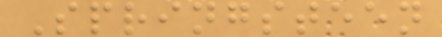Springsteen
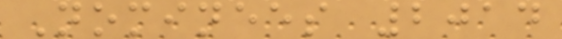Nominees 2014
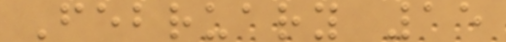February 15
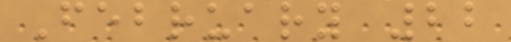February 22
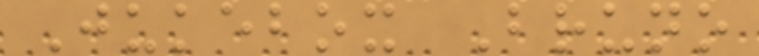Jukebox Bruno
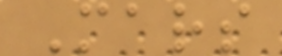Mars
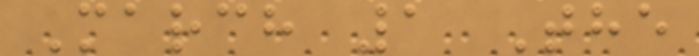March 1 The
